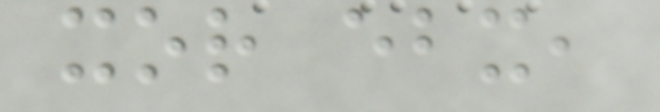xor ebx,
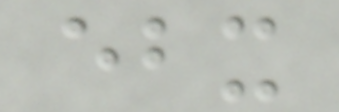ebx
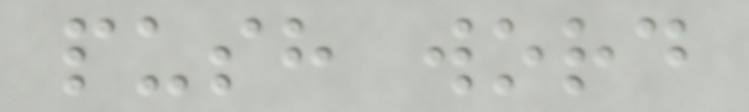push word
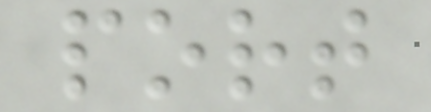port
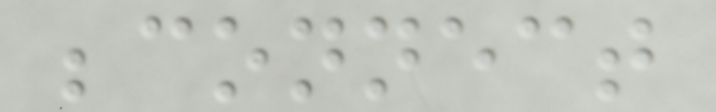;connect
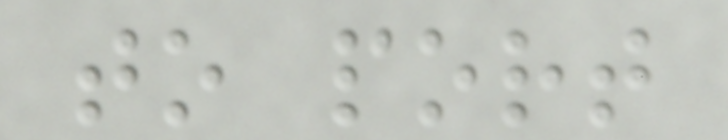to port
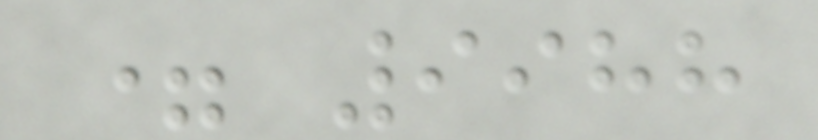= 9988
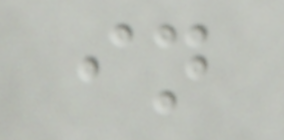in
